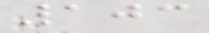103
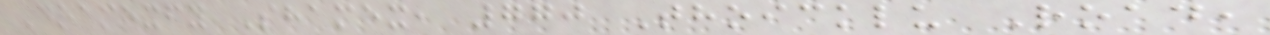Dramexfy Shamex, 770 Thoicklu Road,
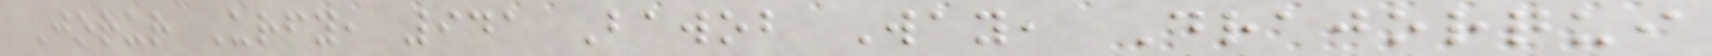Jorur Urfy, 941 Bawob Way, Drajorqui
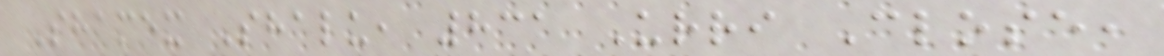Shamex Shalu, 831 Urri Close,
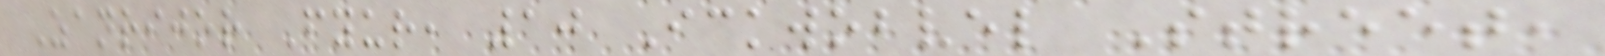Zanrijor Fyur, 10 Ickwobvel Street,
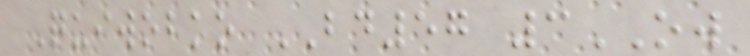Quiwobko BD57 3OW
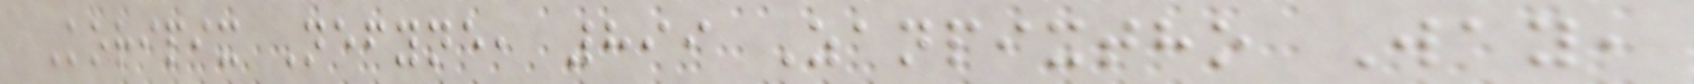Koripix Nefyne, 899 Zanpixtho Way,
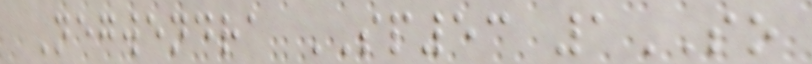Negwendra SP53 1SO
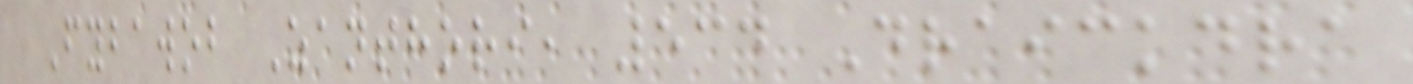Fybawob Zanthori, 534 Draickdra
